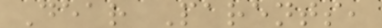Dear Parents,
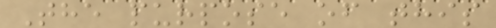The purpose of this
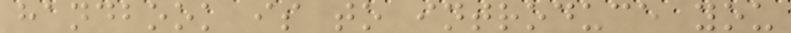handbook is to introduce you
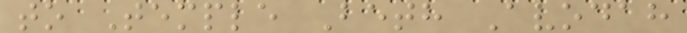to Temple Beth Avodah
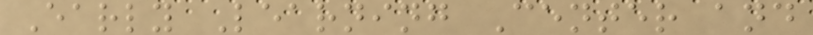Early Learning Center and
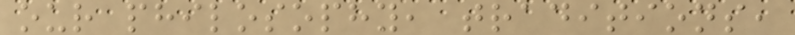our philosophy, traditions,
